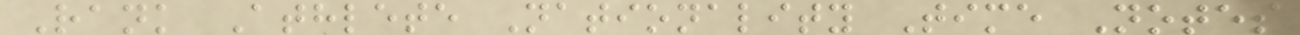Rank Athlete Nationality Time Notes
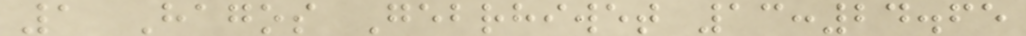1 Hagos Gebrhiwet 13:24.65
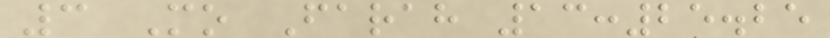3 Mo Farah 13:25.25
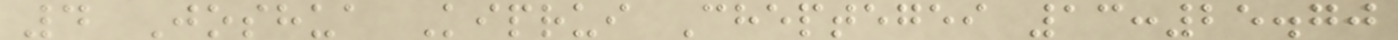4 Joshua Kiprui Cheptegei 13:25.70
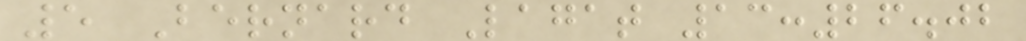5 Bernard Lagat 13:26.02
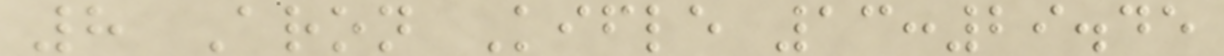8 Aron Kifle 13:29.45
